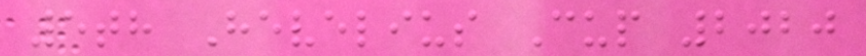5th Hevelius Cup 2020
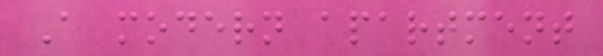A modern apartment
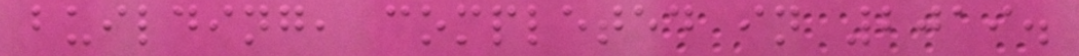building, completed in 2019.
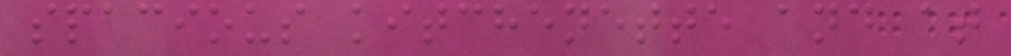spacious kitchenette and at
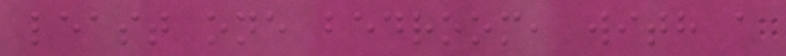least one bedroom, with a
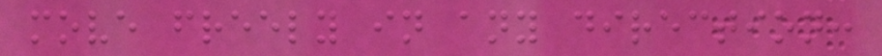move freely in any direction:
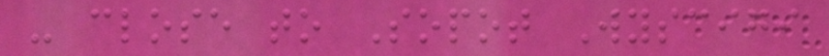- close to Sopot Wyscigi
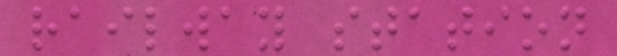railway station
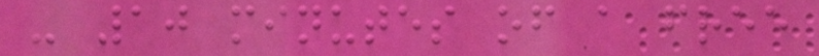- 10 minutes of a free
